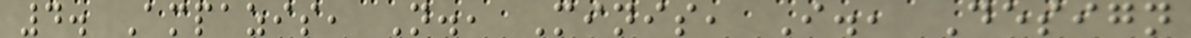4. Ampazis, N., Minis, I., Design
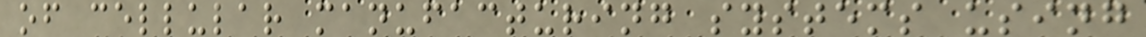of cellular manufacturing systems using
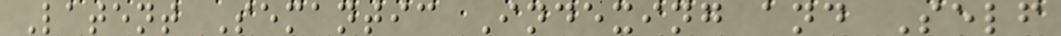Latent Semantic Indexing and Self
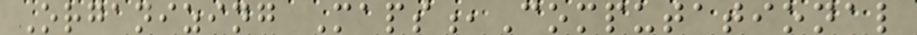Organizing Maps,Computational
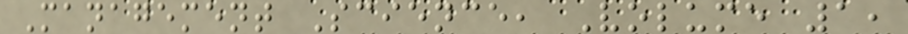Management Science, Volume 1,
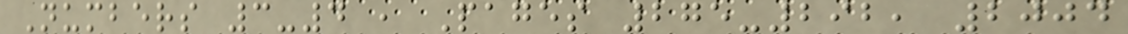Numbers 3-4 , Pages 275-292, 2004
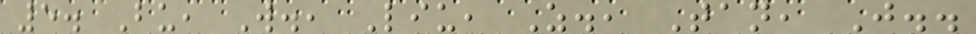5. Bu, W., Liu, Z., Tan, J..
